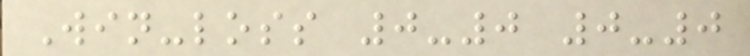Win-loss 0-0 0-0
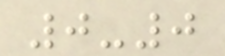0-0
